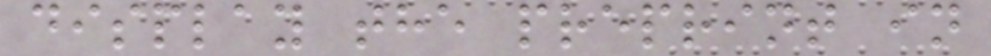display the preprint in
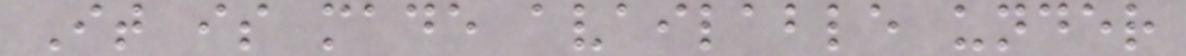It is made available under
